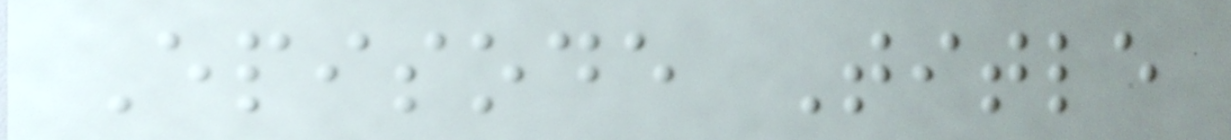Episode Title
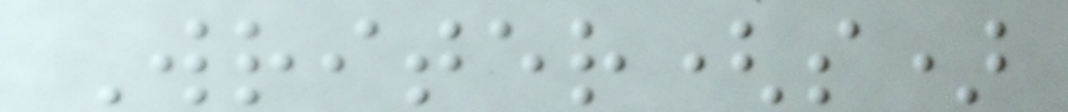Writer(s)
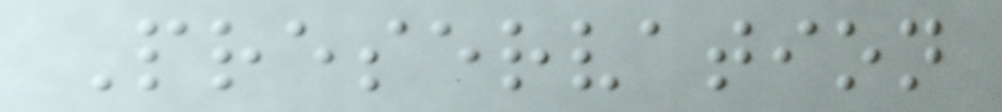Preservation
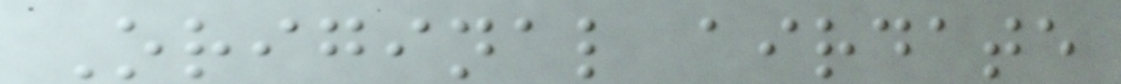Original airdate
